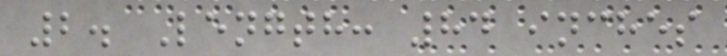2. Length: 84 inches
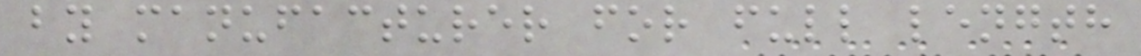by manufacturer for full length
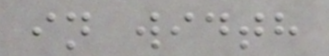in width
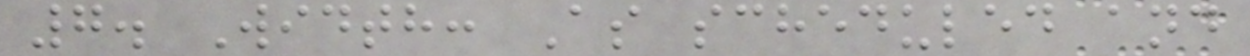7. Width: As scheduled and
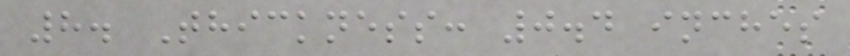8. Thickness: 0.4 inches
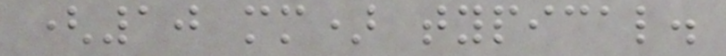(10 mm) typical.
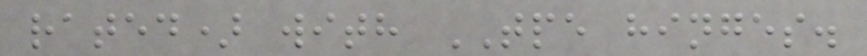rated) with TPE hinges.
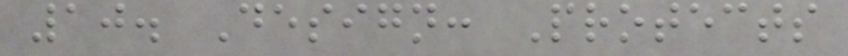10. Design: Protects
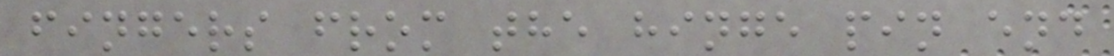fingers from the hinge pin end
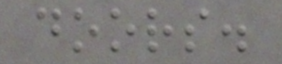doors.
